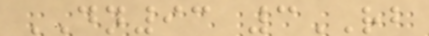DN93 3RB
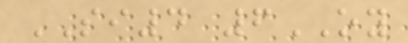SI4 6OY
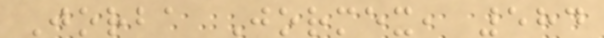Jorba Jormex, 584
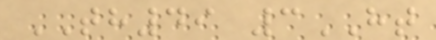TH49 3HT
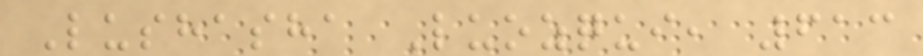Lushasha Luozqui, 613
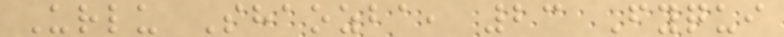Urlu Shaozba, 23 Fyqui
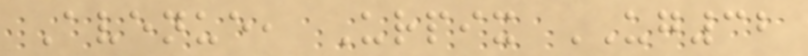Avenue, Urpix UG32
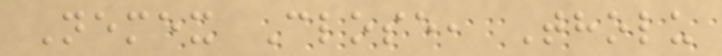Nemex Close, Tholu
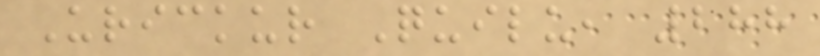Urickur Quilu, 288
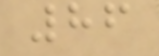86
